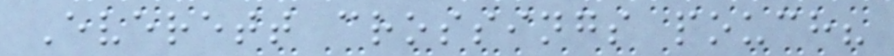Everett crossings pouch?
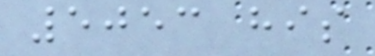5053 his
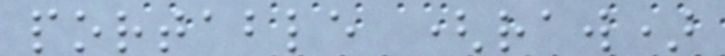portable (raw)
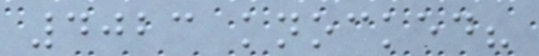4023 knocked?
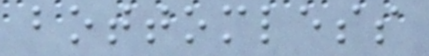bottomless
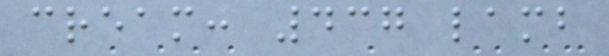cream: 437 lamb
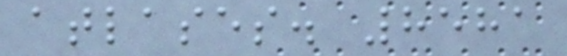atlases. 8581
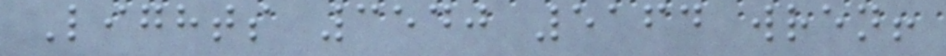Lights 3540 5164 wren!
